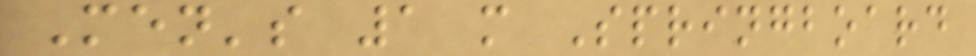Men's 1 m Springboard
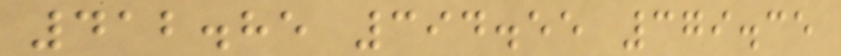412.85 394.55 379.35
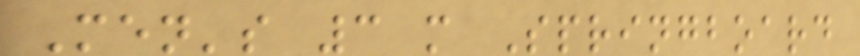Men's 3 m Springboard
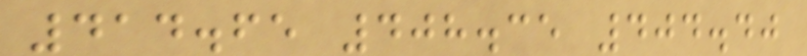414.65 408.35 404.40
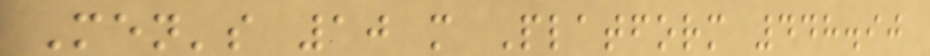Men's 10 m Platform 448.90
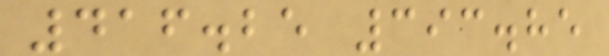416.25 393.85
